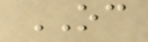OC
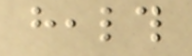health
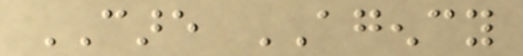CARE AGENCY
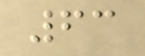63
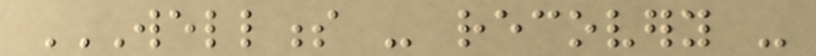WELLNESS - RECOVERY -
